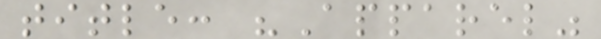title: "Apparel"
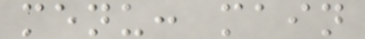menu: main
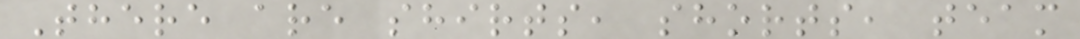There are shirts, shorts, team
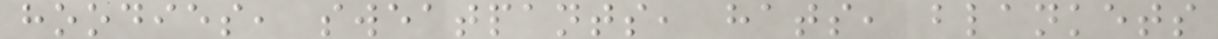hoodies, sweatpants, hats, blankets
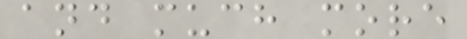and much more
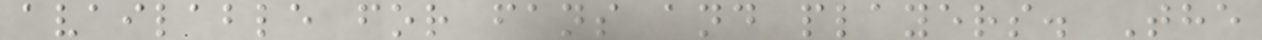available for fans and players. The
